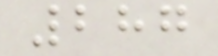287
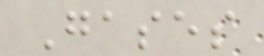Gases
